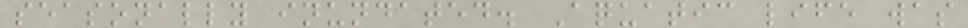seasonally inundated. Aquatic life was
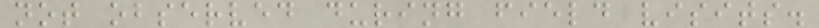not observed during field visits.
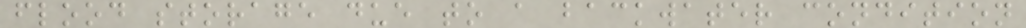flood storage due to a backwater condition
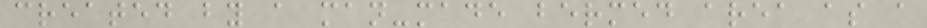created by a man-made bermed area as a
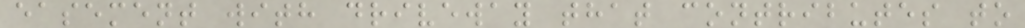easement with driveway that contributes to
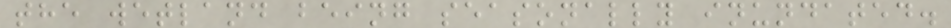the wetland being seasonally inundated.
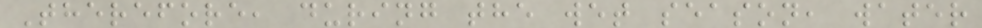Therefore, during the wet season, water
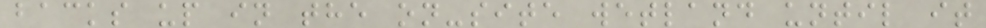backs up in the on-site wetland until it
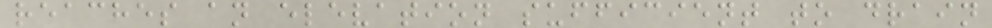reaches an elevation sufficient to drain
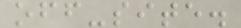off-site.
